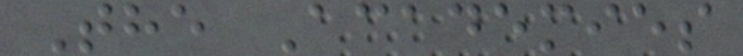The Academies
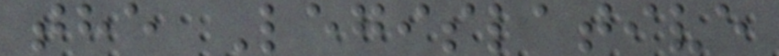the Legislative
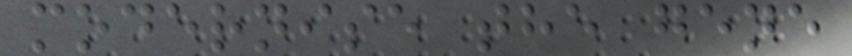modernise the gene
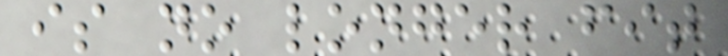is no longer fit
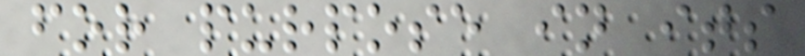for purpose in its
